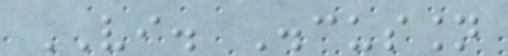VI. Discussion
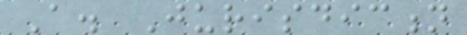A. Jurisdiction
